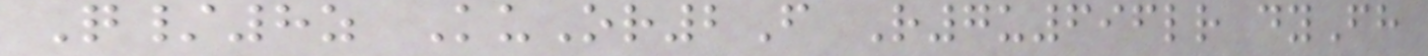Q/8z KuOr2F R7u696lr dyFh
